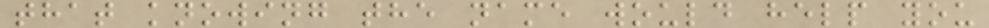that knowing the name would help you
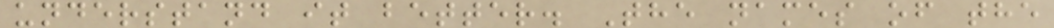understand it better. The names of the
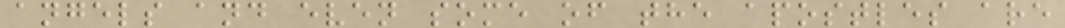angels and even some of the apostles are
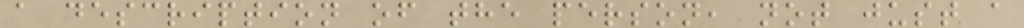a description of the person, not just a
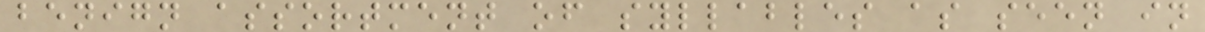benign assortment of syllables as seen in
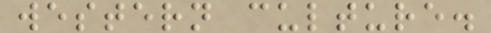western culture.
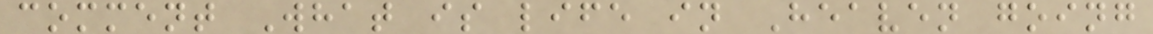comment What is life in Heaven going
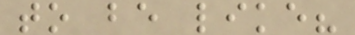to be like?
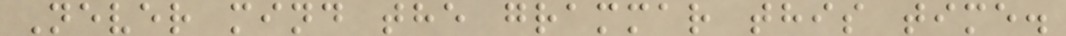Never mind the grammar this time.
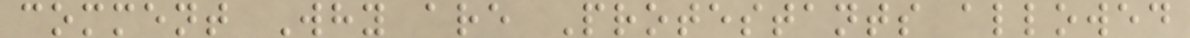comment Why are Protestants allowed
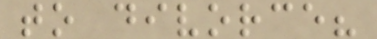to divorce?
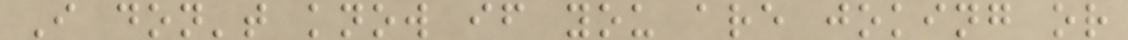I don't know if you are joking or
